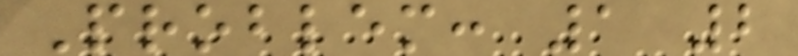Problem: 1 2
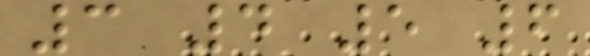3 4 5 6
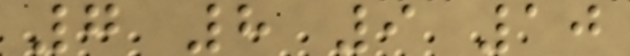7 8 9 10
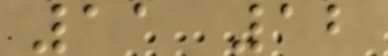11 12
